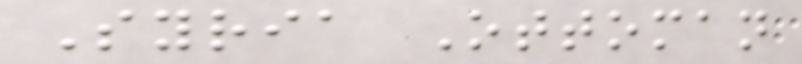Syria Ottoman
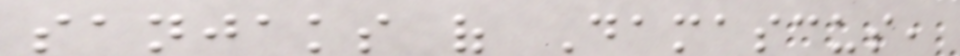sanjaks of Damascus,
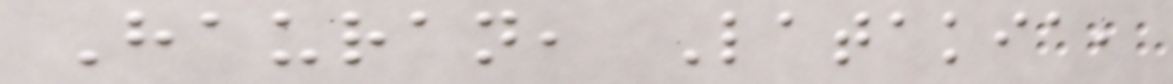Hauran, Latakia,
